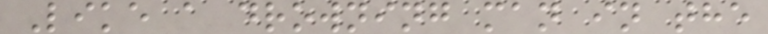Like a drowning man in the
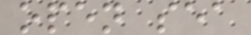open sea
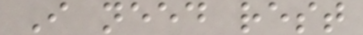I need rest
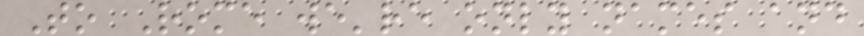To Rome we're only names and
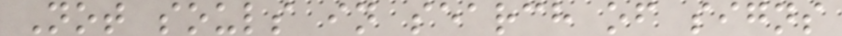Not souls in search of signs
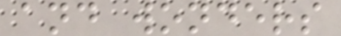and wonders
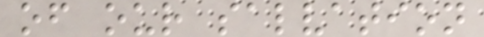of our salvation
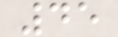45
